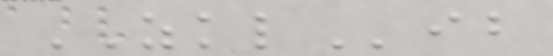ZKLib
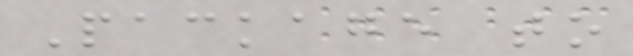Package to
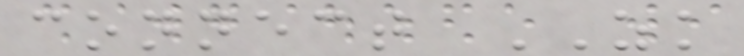connect ZK
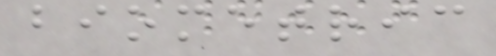biometric
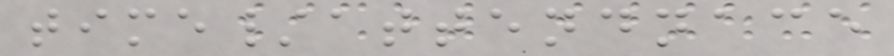time/attendnace
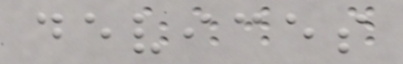devices
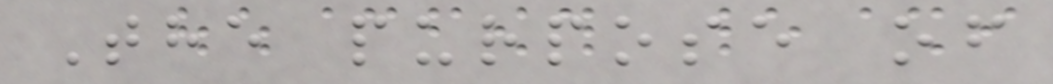The purpose of
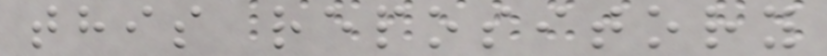this repository
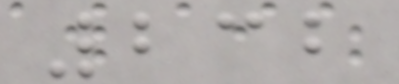232
